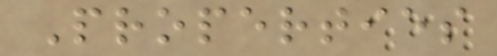Properties
